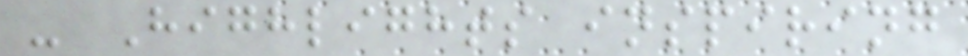- Highlights inspiring
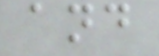and
